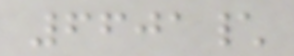6601\
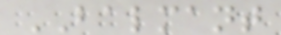BALMANT
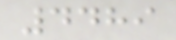4489
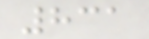831
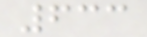633
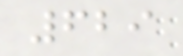629
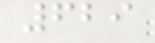629
